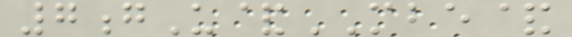7gU&MBE&
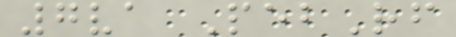7va PebRf
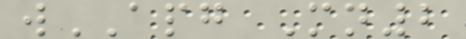wAPG Mn2
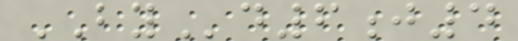BYd6j4
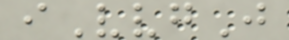iVvgJ
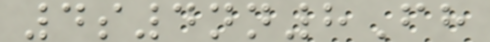4s4nn8Fh
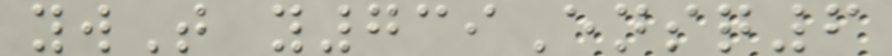ywT y739Ensq6
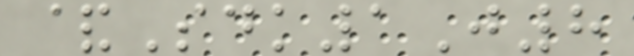&Sdk1J8
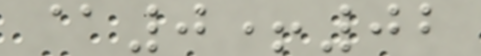@0+02
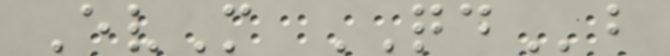EvM QDb
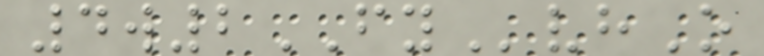4w2FYvhO
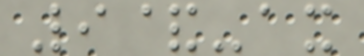9&-ax
